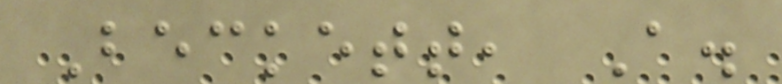Beckett, A.
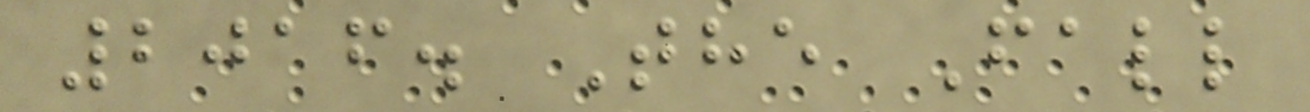2016. The Fall
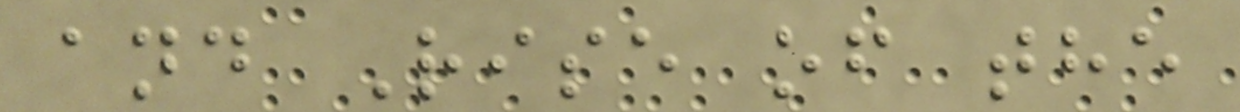and Rise of the
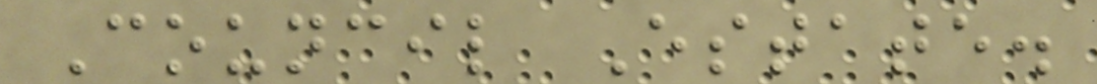Council Estate.
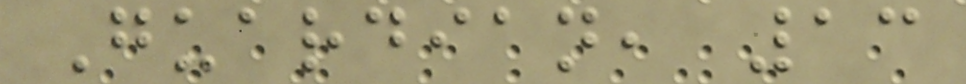Guardian, 13
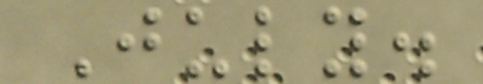July.
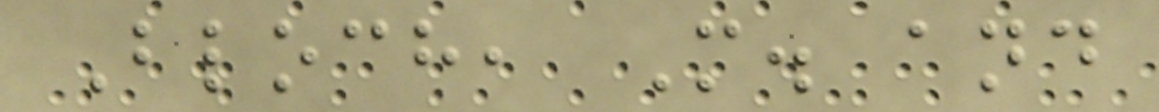Bloch, M. and
